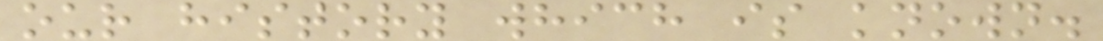our history which is known.
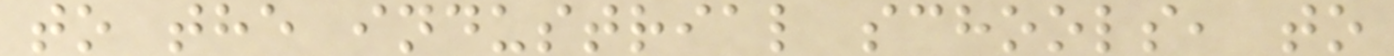to the industrial schools, to
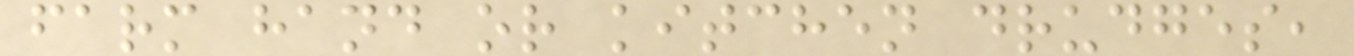farm hand or kitchen drudges,
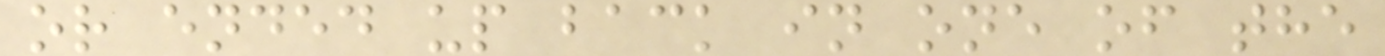or ended up back in one of the
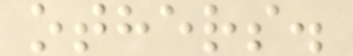others.
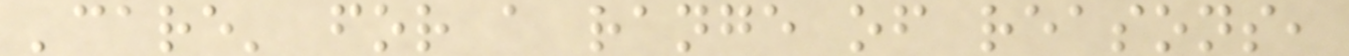'care' for a range of reasons,
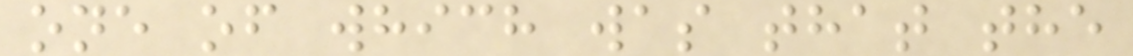one of which was that the
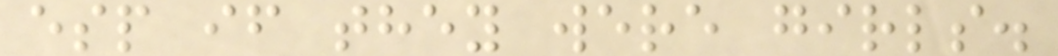esp if they were girls.
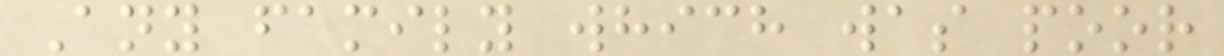Any family which was poor
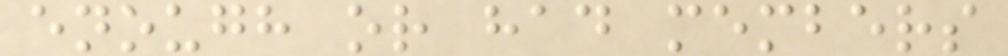enough or had members
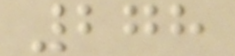278
